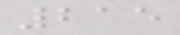215
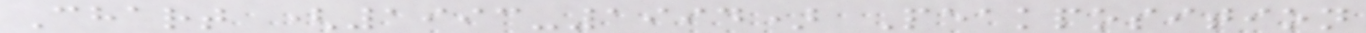Chart (1993-1994) Peakposition
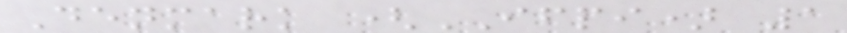Denmark (IFPI) 1
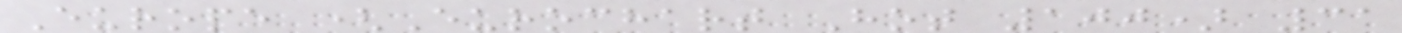Europe (Eurochart Hot 100) 31
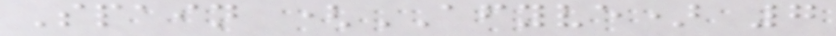Spain (AFYVE) 7
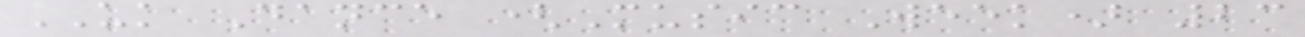UK Dance (Music Week) 23
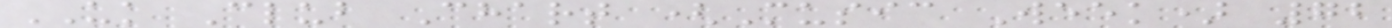UK Club Chart (Music Week) 72
